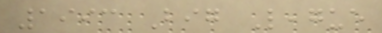1993 Big League
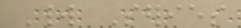World Series
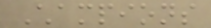Champions
